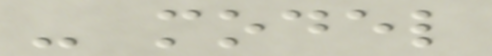- model
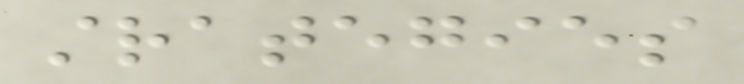strategies
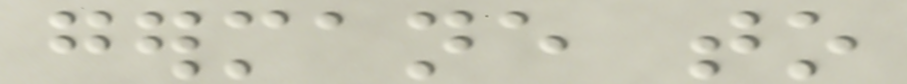germane to
